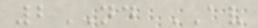2ND AV
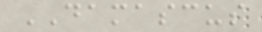DAMASCUS
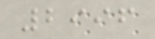2996
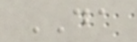DA
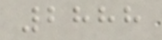2888
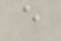e
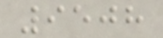9508
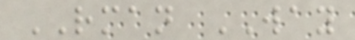RMAN WAY
